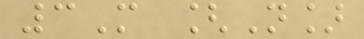3M [N]
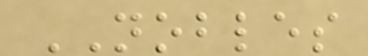NOBLES
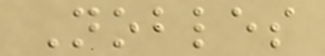Nobles
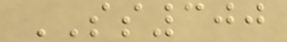SS300
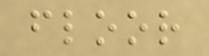floor
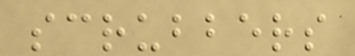scrubbers
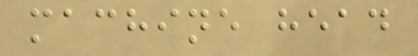machine head
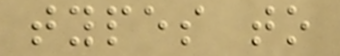types to
